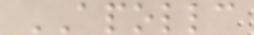APOLLC
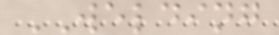WELDING
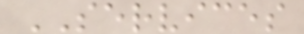SERVICES
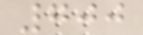700
